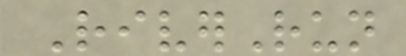RiverRun
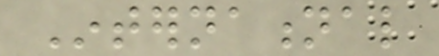International
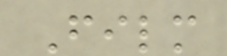Film
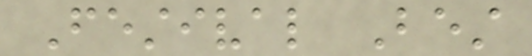Festival Best
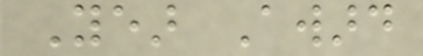Year Award
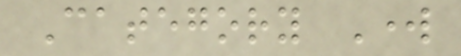Category Work
